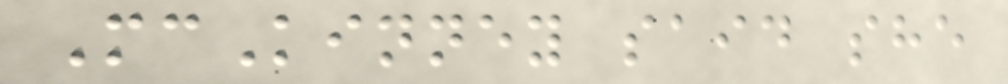McKinney said she
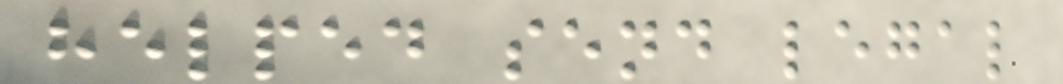helped send legal
